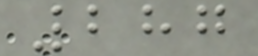287
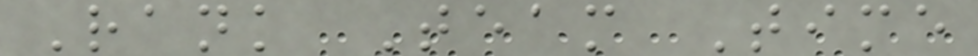Rank Team Time
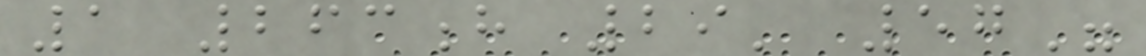1 263h 29' 57"
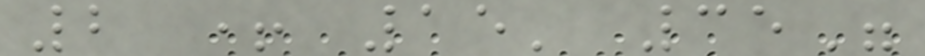2 + 15' 35"
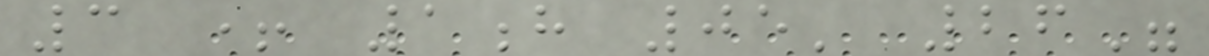3 + 1h 05' 26"
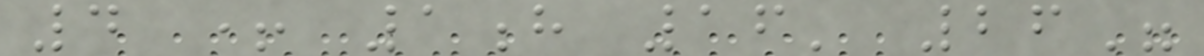4 + 1h 16' 26"
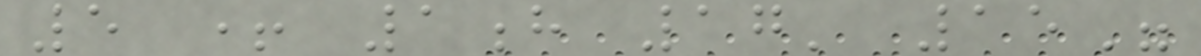5 + 1h 17' 15"
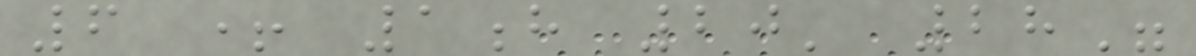6 + 1h 20' 28"
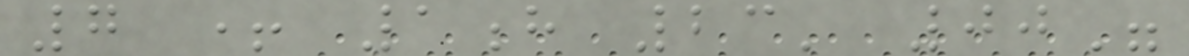7 + 1h 23' 00"
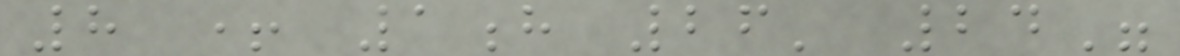8 + 1h 26' 24"
